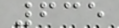635
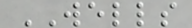WELLS
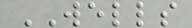WELLS
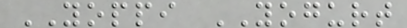YOPPI YOGURT
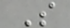S
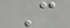C
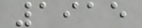1915
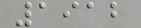1912
